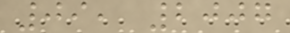09, 2007
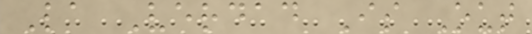La Verdad Is Out
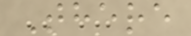There
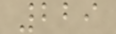229
